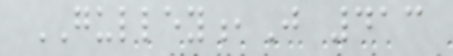GULLEY,J 413
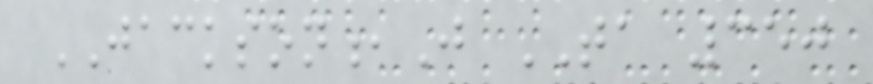JACKSON,J TA 350
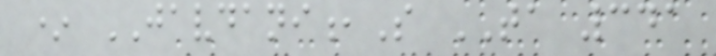* JAVDANI,S TA 341
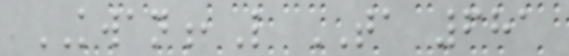KWAN,L TA 681
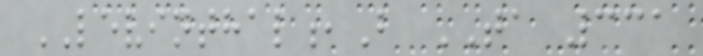LEVINTHAL,B TA 331
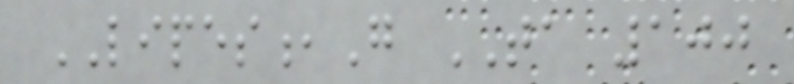LIPES,G TA 100
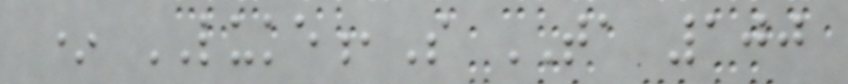* LUKE,S TA 100
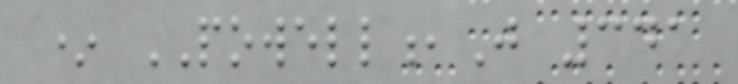* POWELL,J 341
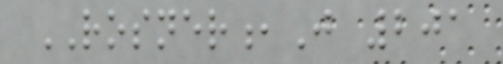ROSNER,J 201
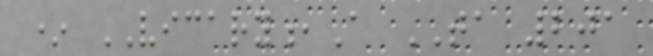* VICARY,A TA 201
